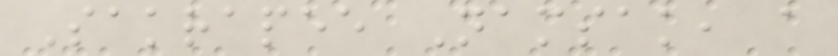Sakrapee Namsak, a
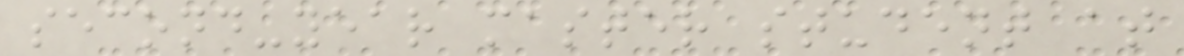second-year master student at
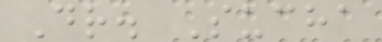Dr. Sucha
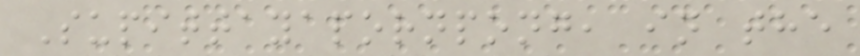Supittayapornpong, in the
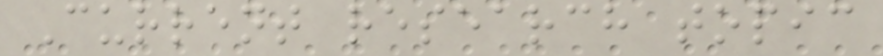Current research topic
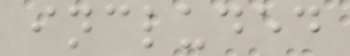included
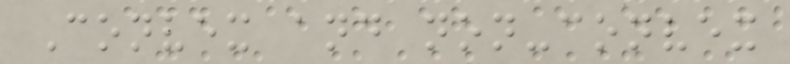Convex and non-convex
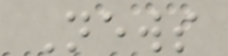News
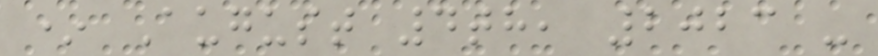* August 4th, 2023 -
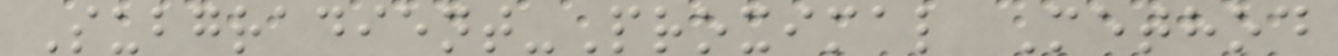Subgradient-Proximal Method
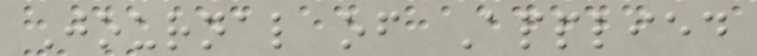Journal of Applied
